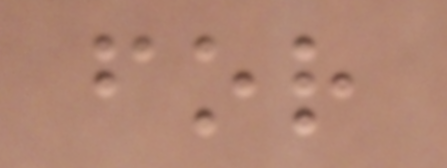for
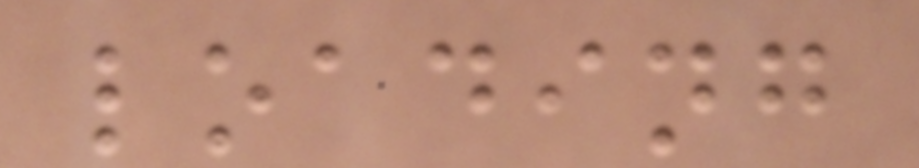loading
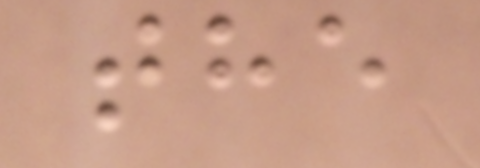the
